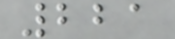221
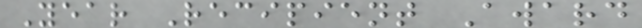Year Recipient Award
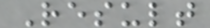Result
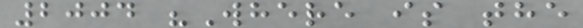2004 "Where is the
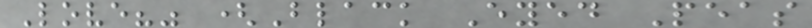Love?" (Black Eyed Peas
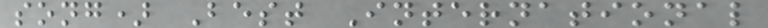song) Best International
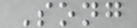Song
